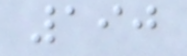190
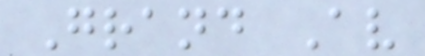Grand Av
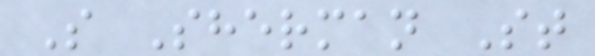S Sherman St
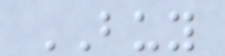BUY
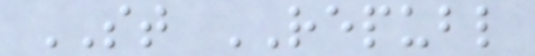ST REPUBL
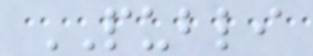PUBLI
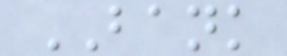BANK
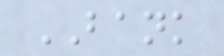BANK
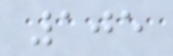105
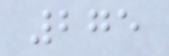275
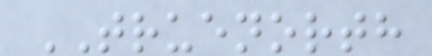TRUENORTH
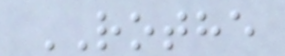ROTHE
